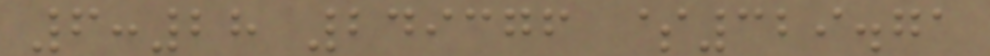6:28 249376 $329.71
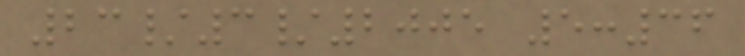23/3/2005 5:36
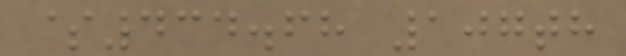$434.68 107th
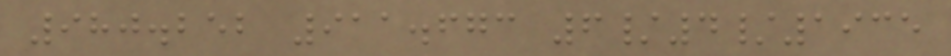980.252 911.673 6/4/1935
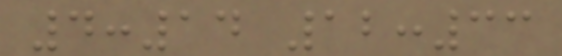4:14 12:33
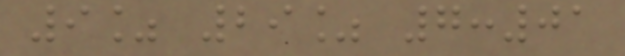9% 29% 7:01
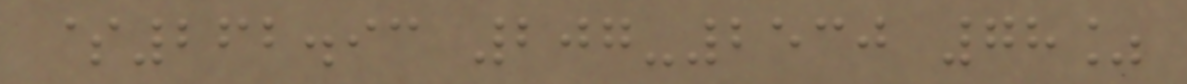$262.93 207-2530 78%
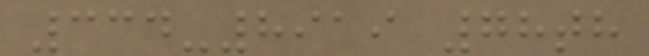334-8919 78th
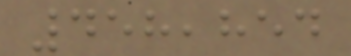458,854
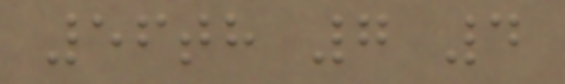56th 7 4
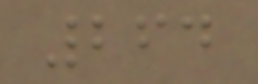264
